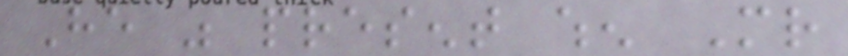He was present when Mr
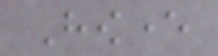However
